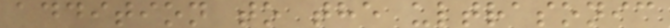addition to the ultrasonic
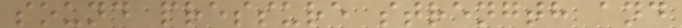sound pressure strength and
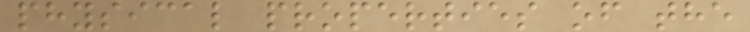physical properties of the
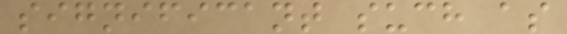significant such as
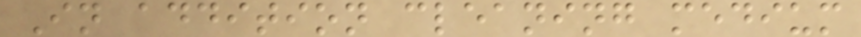In addition cleaning medium
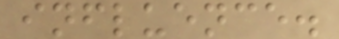influence.
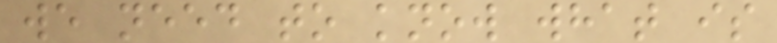we need to know what is
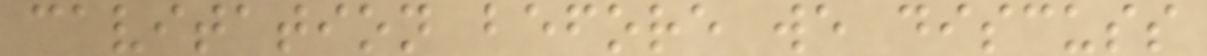cavitation before we discuss
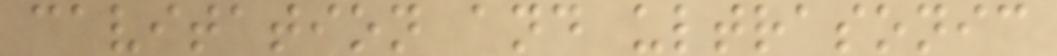cavitation and ultrasonic
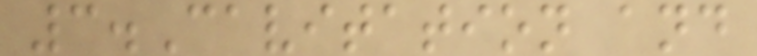3.Cavitation and
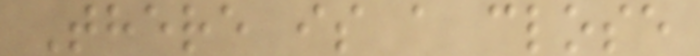There is a close
